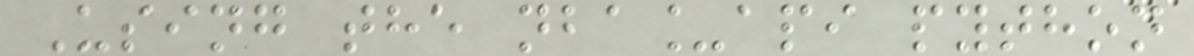Using the nba_api python
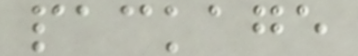package
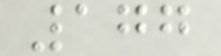177
